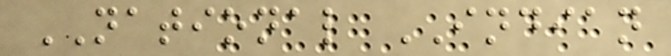NATIONAL INDIAN
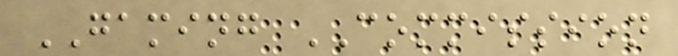GAMING COMMISSION
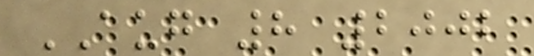AUG 8 2002
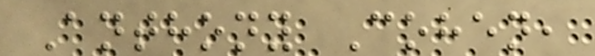Anthony Cohen,
